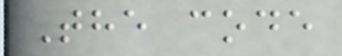The code
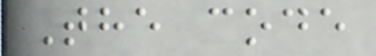The code
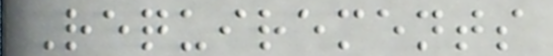Requirements
